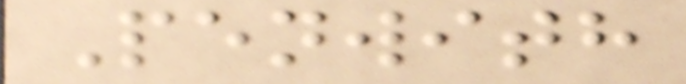Penwith
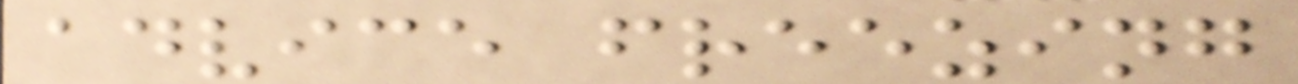advice freezing
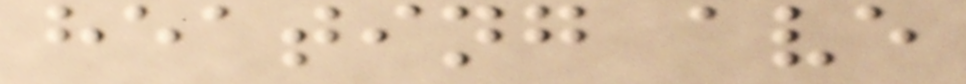heating ave
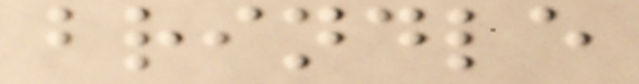brindle
